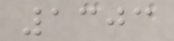1303
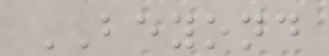BEYOND
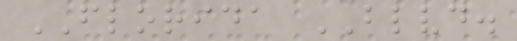FLORIDA BLVD.
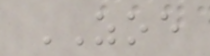ZOE
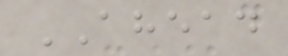AHEAD
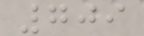709
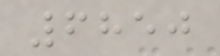6850
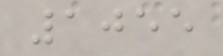1055
